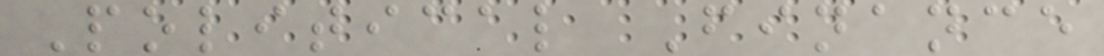Political Finance
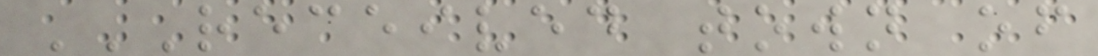RECEIVED TOWN OF
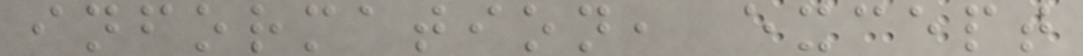information, except
